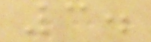3.
